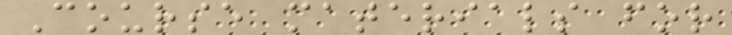Course materials for
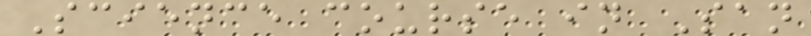Science course in San
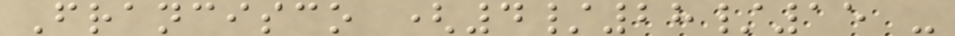Francisco (4/28/15 -
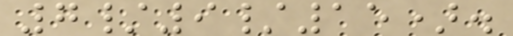7/9/15).
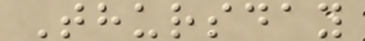Thursday
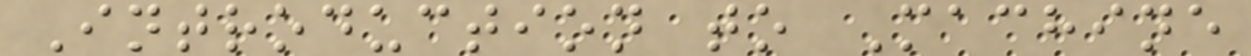Introduction to Machine
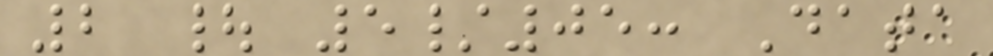2 | 5/05: Data
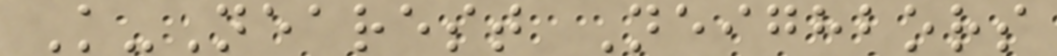K-Nearest Neighbors
